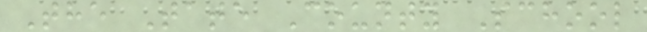The Tate County School
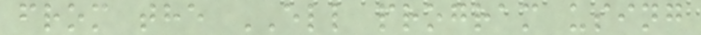from the ELL program using
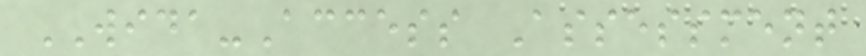WIDA-Access Assessment
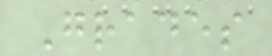Grades
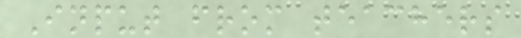Input from teachers
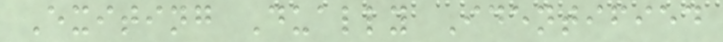Exiting Dually Identified
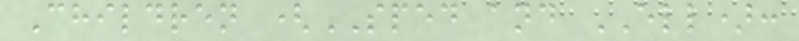Children (SPED and ELL):
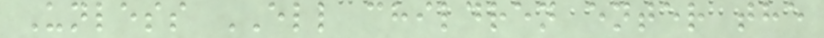Unless ELL children enter the
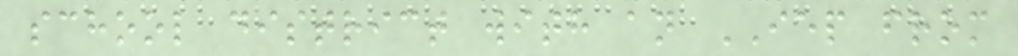school district with an IEP from
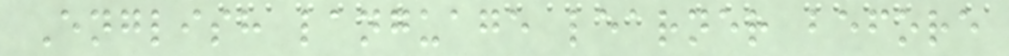English language learner before
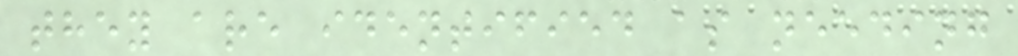they are identified as needing
